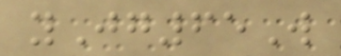yJg65W
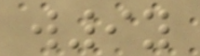w9y
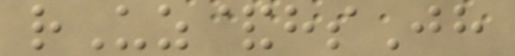rUz&hsJh
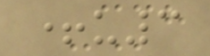+u3
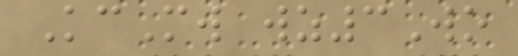KcMw wz3Wo
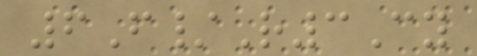6F/R3Cy
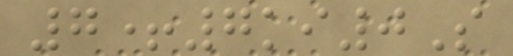7+7ki0S
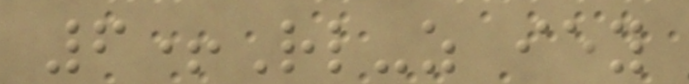6+Rl-z iey
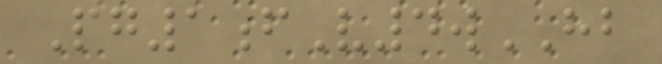Pg1fV4wHB
